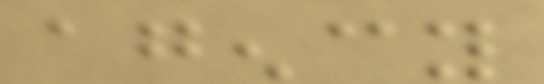agency
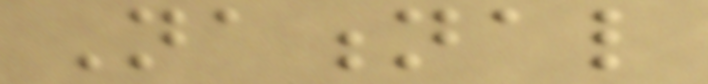National
